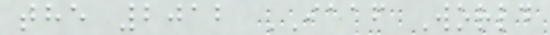the 2012 IAAF World
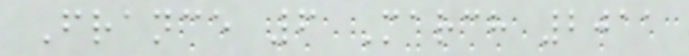France 6 March 2011
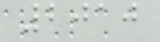2010
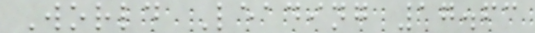World Leading 17.63
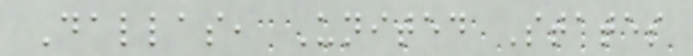Dallas, United States
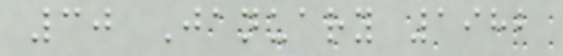30 January 1982
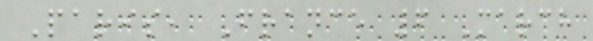Paris, France 6 March
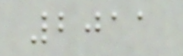2011
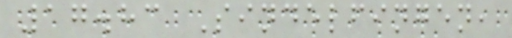17.83 Sindelfingen,
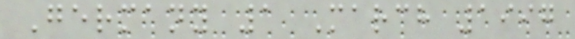Germany 1 March 1997
